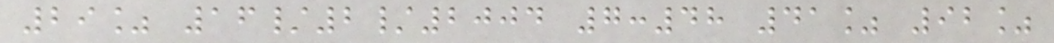29% 16/2/2004 7:48 41% 92%
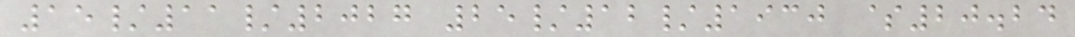15/11/2027 25/12/1930 $20.24
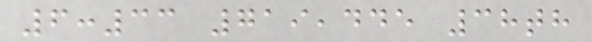6:33 719,445 38th
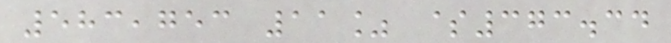583,753 11% $373.34
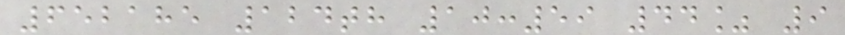652185 124th 10:59 44% 9
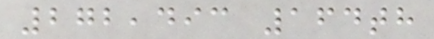272,493 164th
